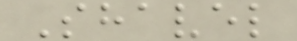Shavel
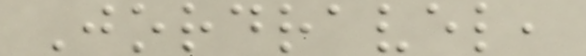Jordravel,
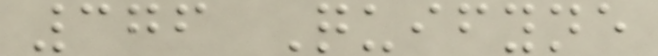376 Quifyne
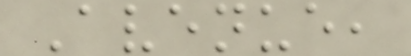Avenue,
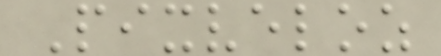Pixveloz
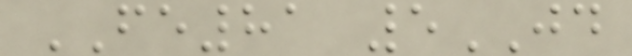FE81 5JD
